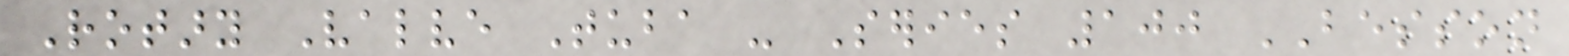Rotary Valve Tuba - Series 100 BESSON
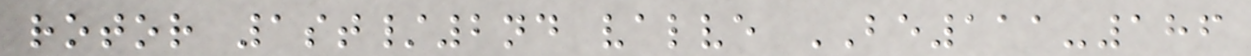rotor 1st/2nd valve BE111-186
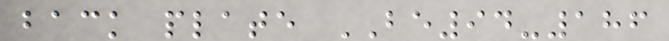back plate BE94-186
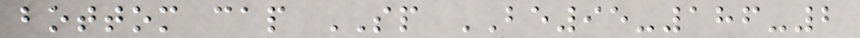bottom cap SP BE95-186-2
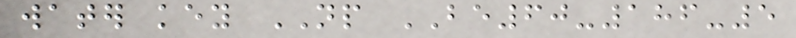water key NP BE60-186-5
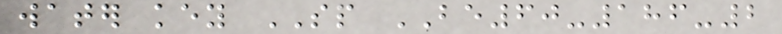water key SP BE60-186-2
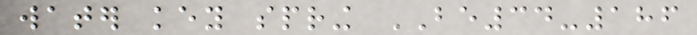water key spring BE34-186
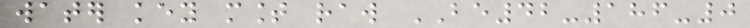water key mount raw BE42-186-0
